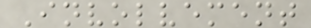Involvement
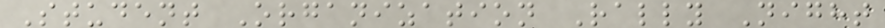Student Organization Rally Night
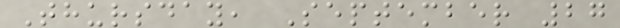Thursday, September 27
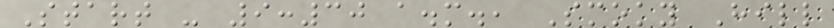Start - 9:30 a.m., Smoky Hill
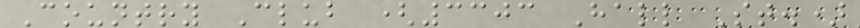Country Club (3303 Hall St.)
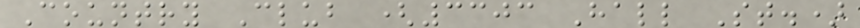Country Club (3303 Hall St.)
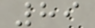89
